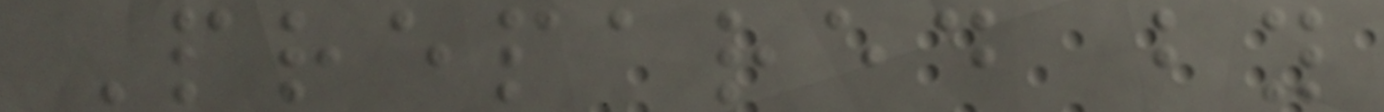Prepared by
